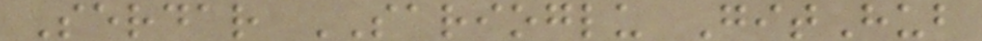Serdar SARIOGLU GitHub
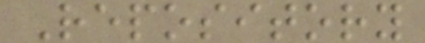Repository
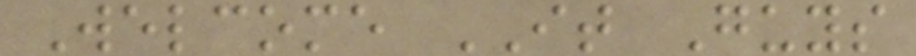Welcome IT Guys
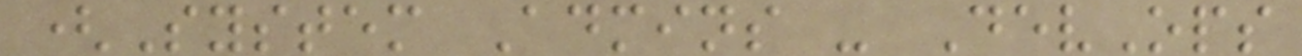(System Admins - DevOps
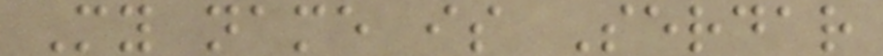My name is Serdar
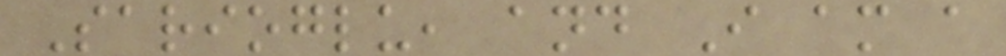Sarioglu, and I am a
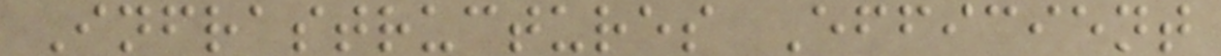Infrastructures Efficient
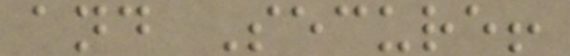and Secure!
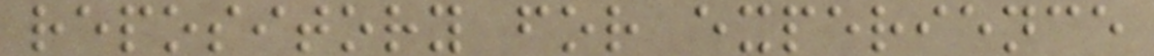repository for experience
